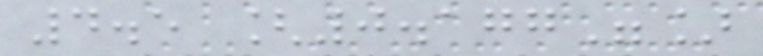4.5 [0.177"]
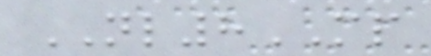NL8MP
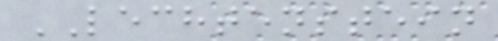LECHTENSTEIN
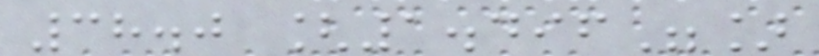38.0 [1.496"]
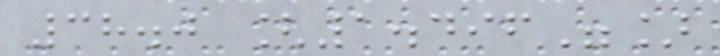38.0 [1.496"]
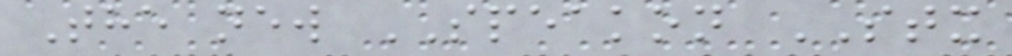The new SPEAKON STX
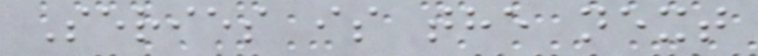Series is the next
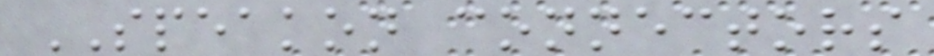SPEAKON connectors
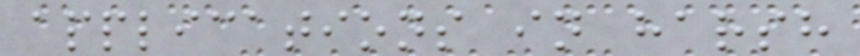applications in harsh
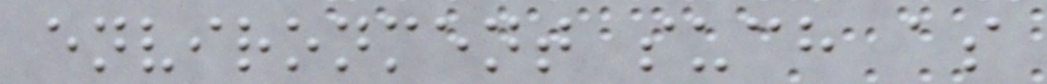environment such as
